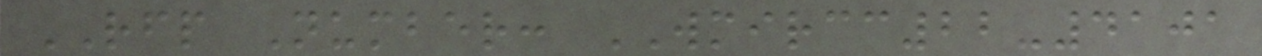RFP Number: WMIRCC22-4101
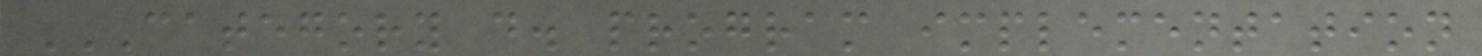CATEGORY D. PROGRAM IMPLEMENTATION
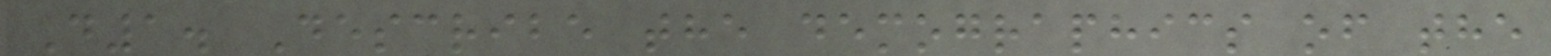D1. Describe the demographics of the
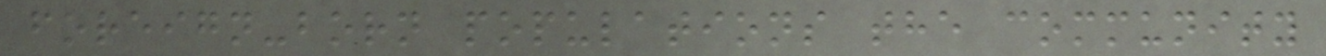foreign-born populations the community
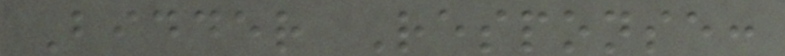Bidder Response:
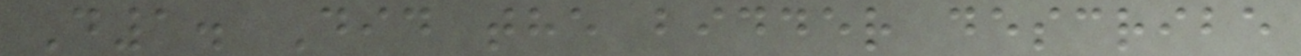D1. Did the bidder describe
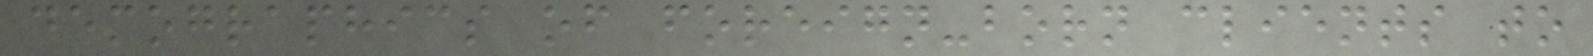demographics of foreign-born clients to
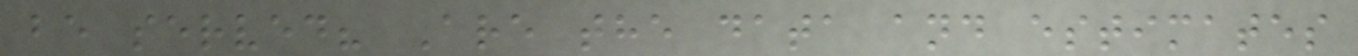be served? Are the data and estimates
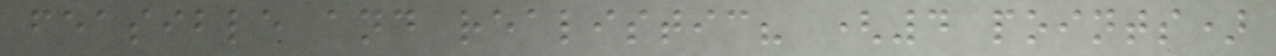feasible and realistic? (4 points)
